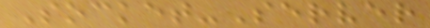Socket-Server
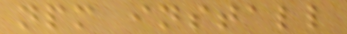npm install
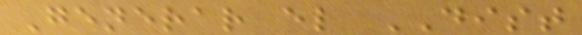Generar el DIST
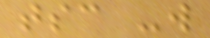tsc -w
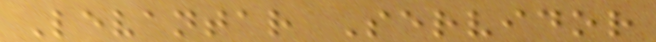Levantar Servidor
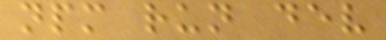npm run dev
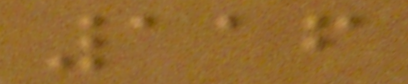116
